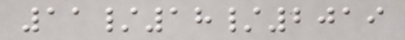11/18/2019
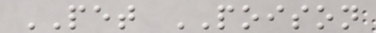PET POISON
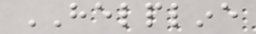HELPLINE
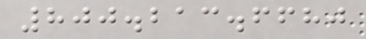800.213.6680
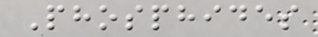Phosphides
